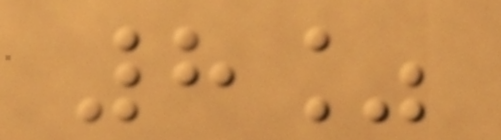8%
